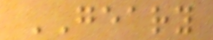GEARY
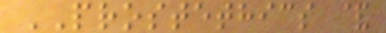PROSTETHICS &
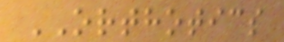ORTHOTICS
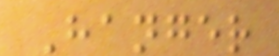Hanger
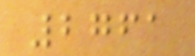2761
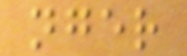nger
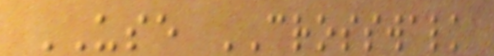USE CROSSWALK
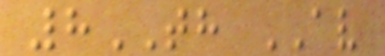8TH AV
